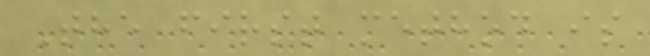The first method is
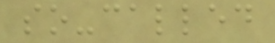so-called
